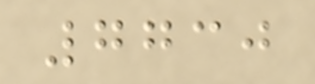7730
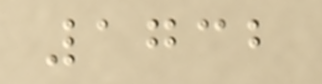1732
